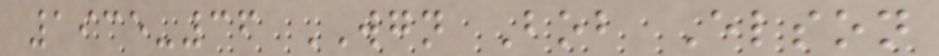1935-36 WGN Bob Elson
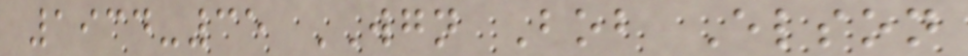1934-35 WGN Bob Elson
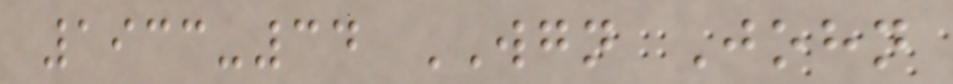1933-34 WGN John
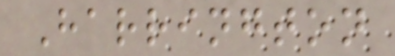Harrington
